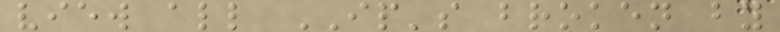view all IP's broken by
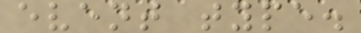event type.
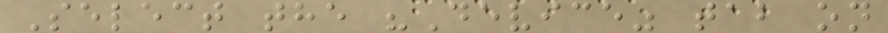Select the "Device" tab on
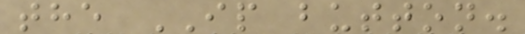the IP button.
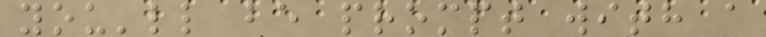you'll be prompt with a
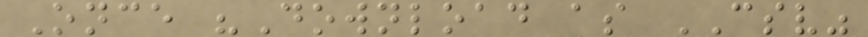Once "Download as CSV"
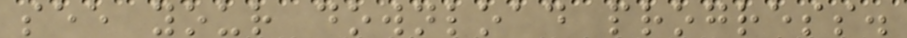see your download progress.
